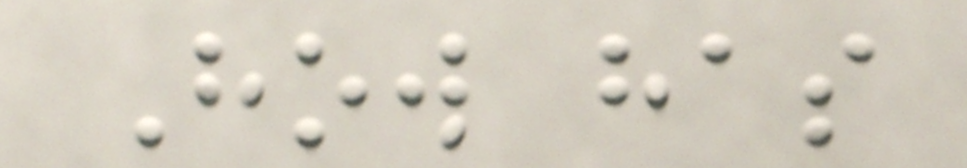How has
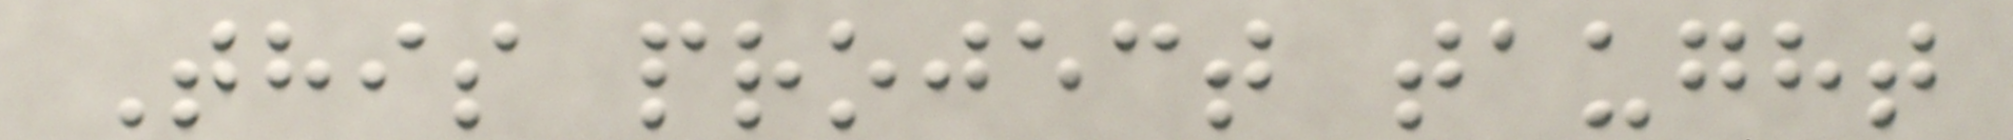This project taught
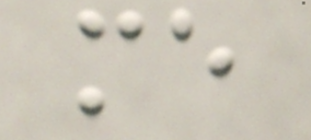me
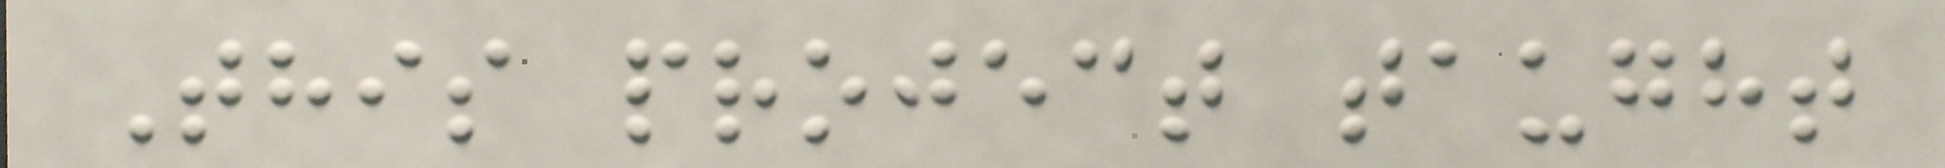This project taught
